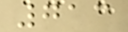713
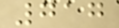717
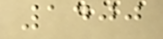1400
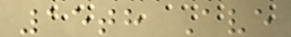15th Ave
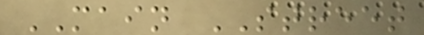MAIN STREET
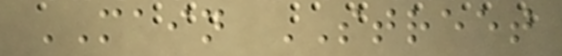MAIN STREET
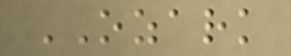OZARK
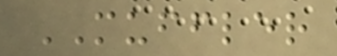MUFFLER
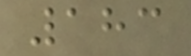183
